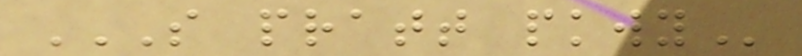S PRATT PKWY
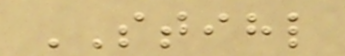STIHL
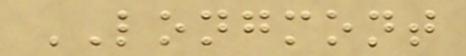LONGMONT
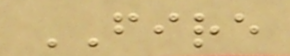FIRE
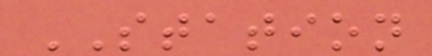STATION
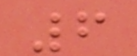6
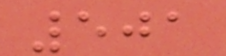501
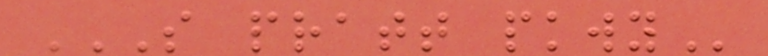S PRATT PKWY
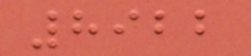8922
